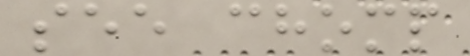see chomp
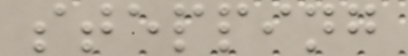stepping
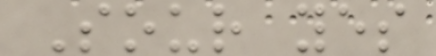Sour yes
